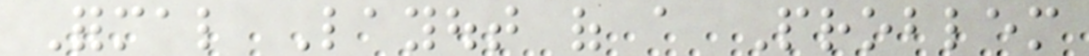Formal Layout of a Problem
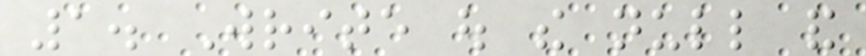1. Write out the null and
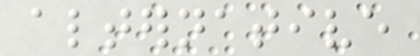alternative
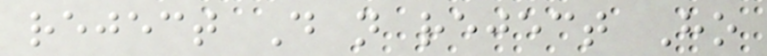reject Do not reject Ho
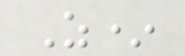Z*
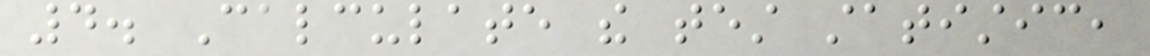4. Calculate the test statistic,
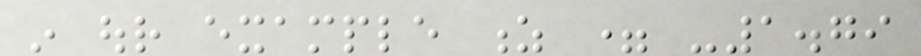in our example z = -1.79
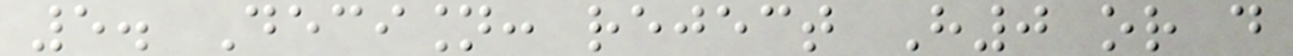5. Decision: reject H0 or do
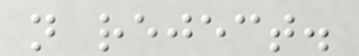not reject.
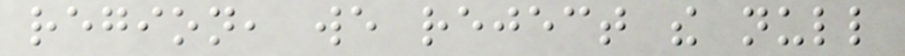region, we reject the null
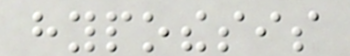hypothesis
